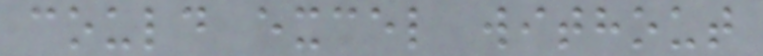could excel without
